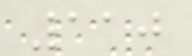110
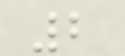2
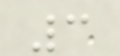3
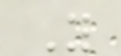Y
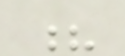?
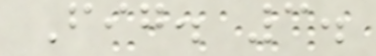Fig. 3.
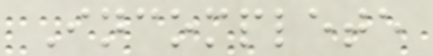Incomplete
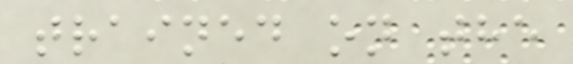trained on the
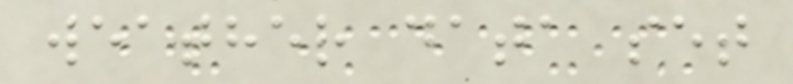weather data set
